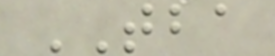TBA
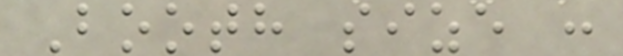Booth size :
